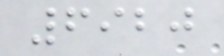6920
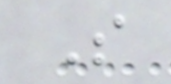S
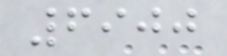6900
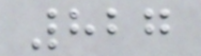827
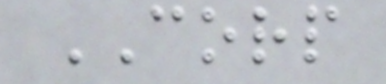CORP
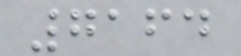7164
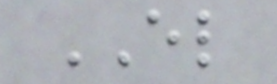EL
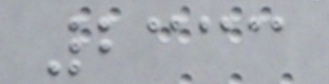2333
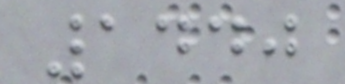1440
